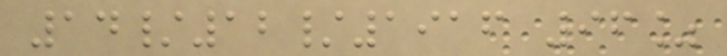14/12/1916 96%
